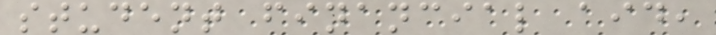student financial aid,
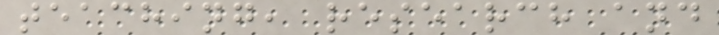teaching, research and
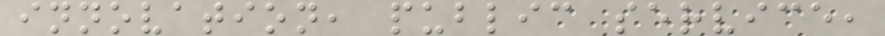innovation, public service,
